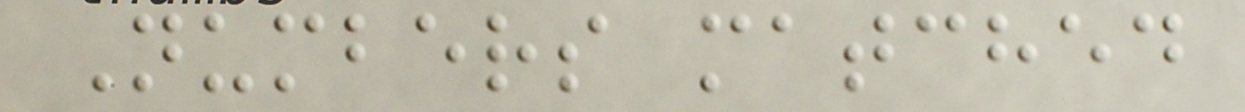Numbers matched
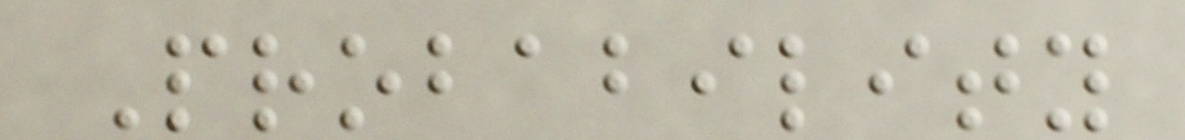Probability
